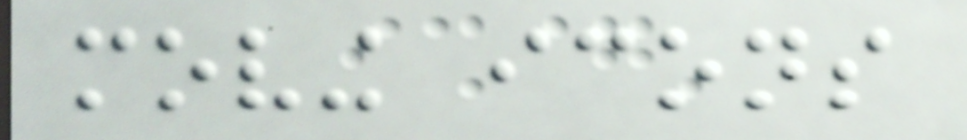moving icons
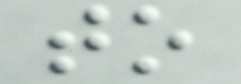to
